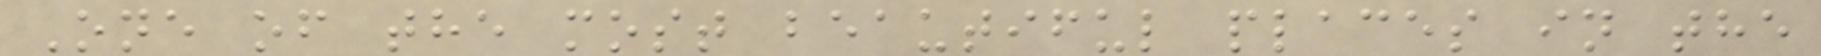One of the most beautiful places in the
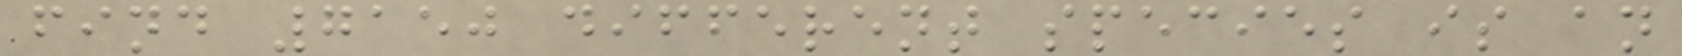find 7150 different species is an
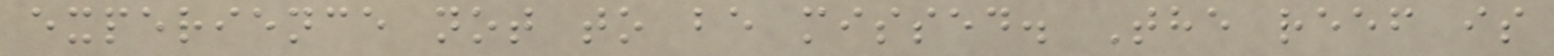experience not to be missed. The reef is
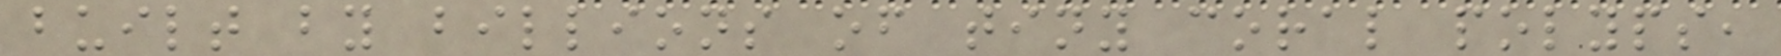built by billions of tiny coral polyps,
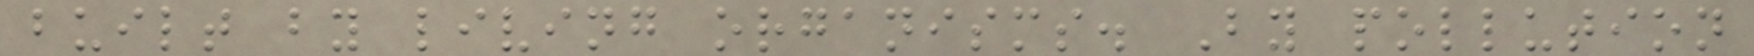built by living organisms. By pollution
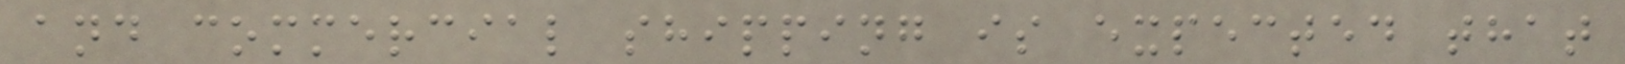and commercial shipping is expected that
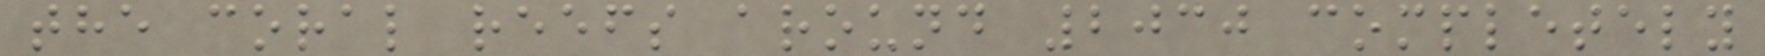the coral reefs around 2030 completely
